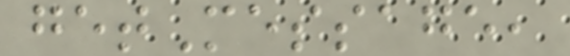getMessage,
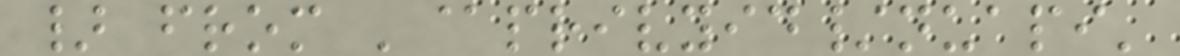} from '@privyid/nuapi'
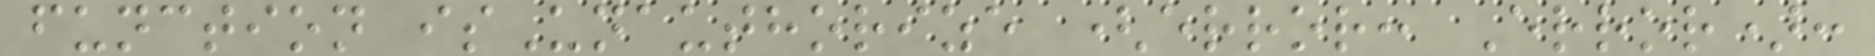function isUnauthorize (error: Error):
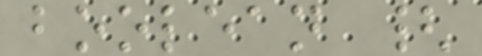boolean {
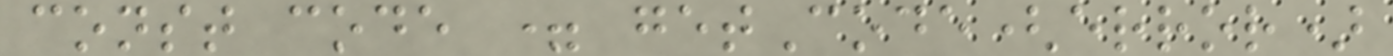const code = getCode(error)
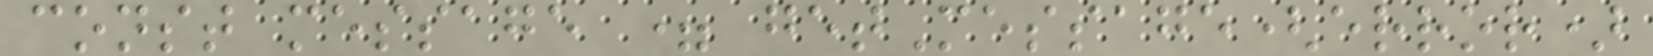const message = getMessage(error)
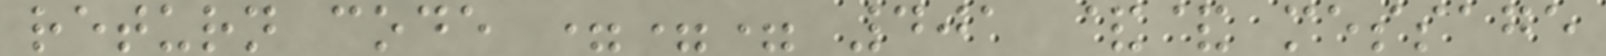return code === 401 && message
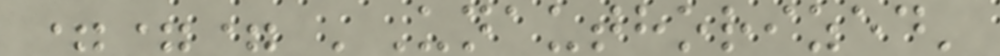=== 'Unauthorized'
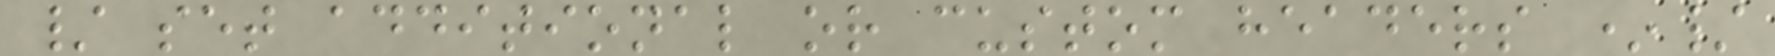/ set additional or custom headers */
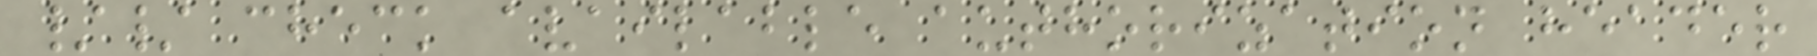// check available authorization header
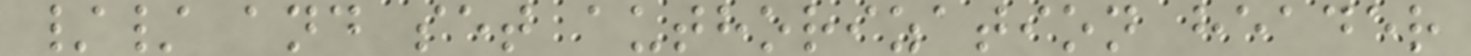// and set authorization header
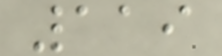119
